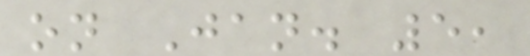on Jan. 5,
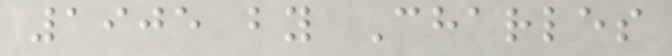1905 by Charles
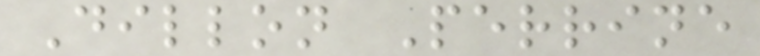Dillon Perrine
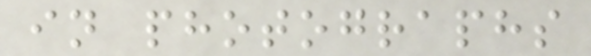in photographs
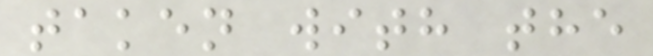taken with the
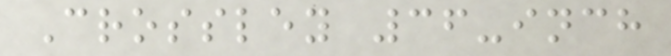Crossley 36-inch
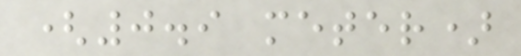(0.9 meter)
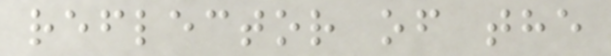reflector of the
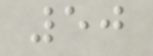50
